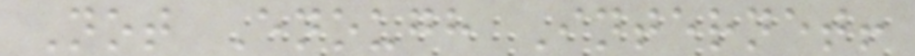Not Enough Internet!
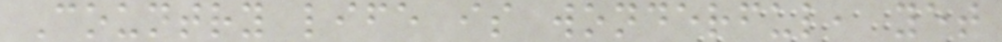Country life is wonderful, yet
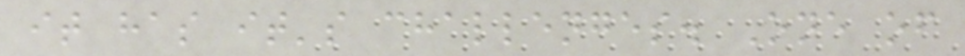it has it's challenges. One of
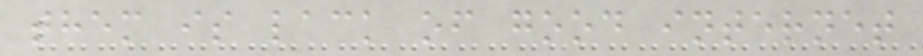them is lack of good internet
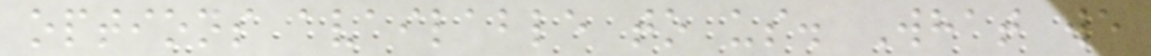options available to us. What we
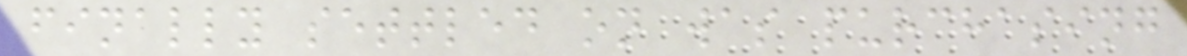finally settled on was purchasing
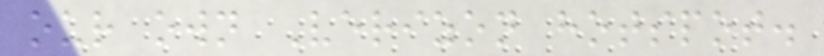our own Verizon hotspot.
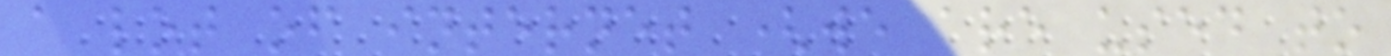a lot of internet (we are used to
